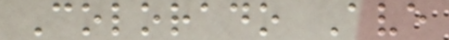Colorado Ave
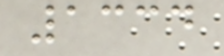1334
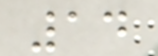14
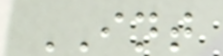INT
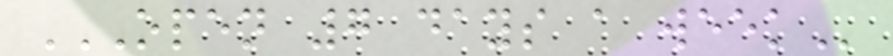OPEN 7 DAYS A WEEK
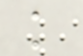k
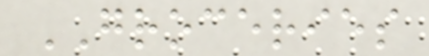GROCERIES
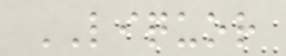LIQUOR
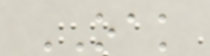OAK
